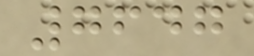7647
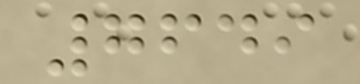7649
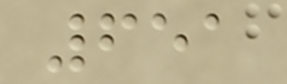651
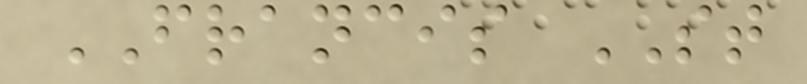FRANCIS ST
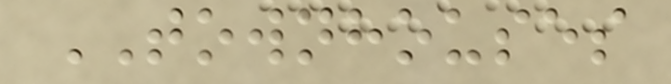TOWNHOUSES
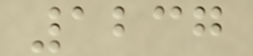1237
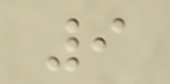9
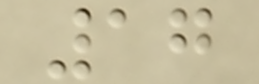17
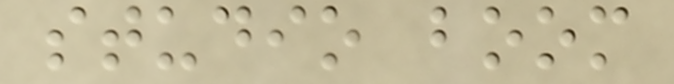studio boom
